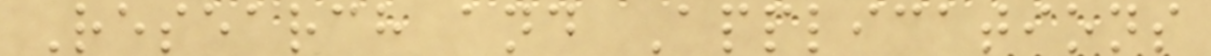Research and Applications
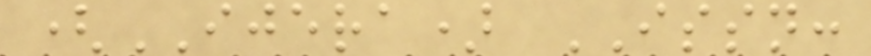(IJERA) ISSN:
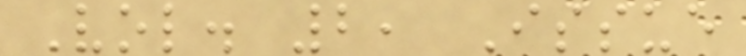Vol. 2, Issue
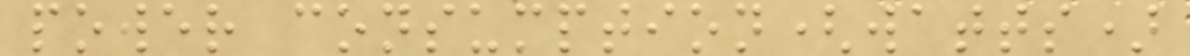power consumption(watts)
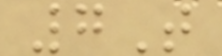7T
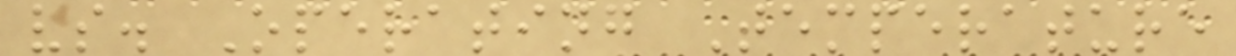vs. Operating Temperature
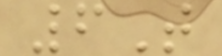6T
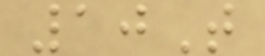10T
